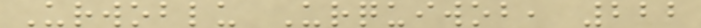Urwoblu Urquiwob, 222
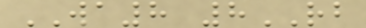WA8 8RB
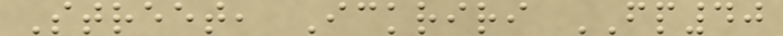Street, Ickriri FP40
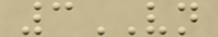3VN
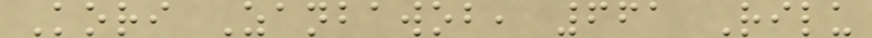Kori Zanbawob, 661 Rilu
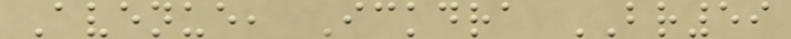Avenue, Ickdra BR59
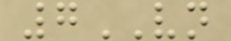7VN
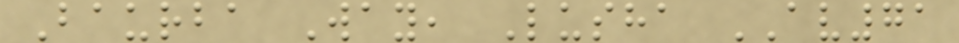Baurba Way, Lusha AV71
